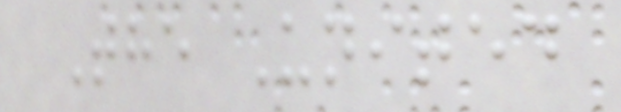The United
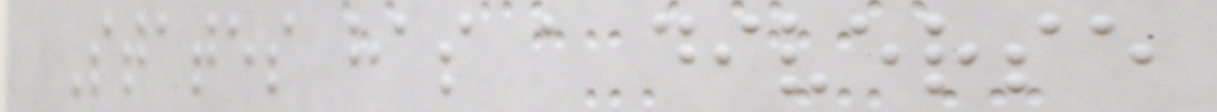States has a diverse
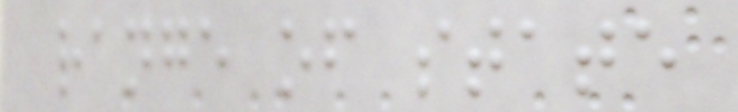range of state
